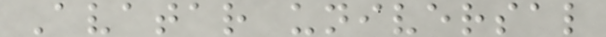Avatar universal
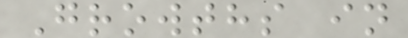Growths in
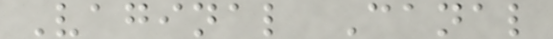Vaginal Canal
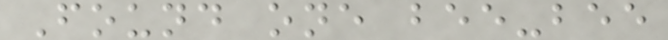Found one bee-bee
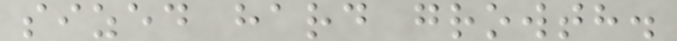sized hard growth.
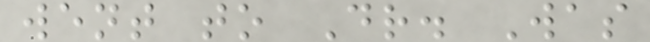went to Dr. Was
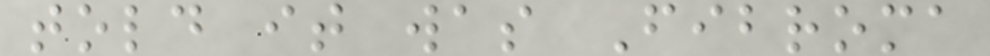told it was Fibroma
